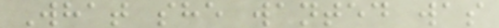What she wanted was
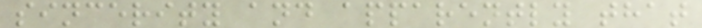sincerity and apparently that
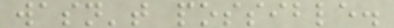wasn't possible.
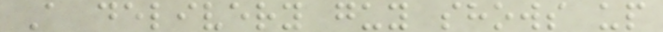A delivery guy shows up
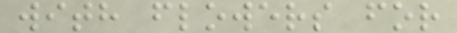with flowers for
